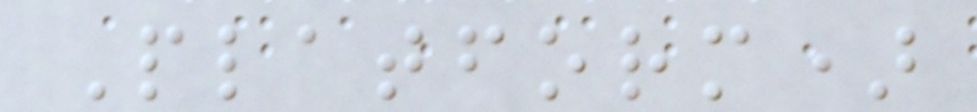Platform)
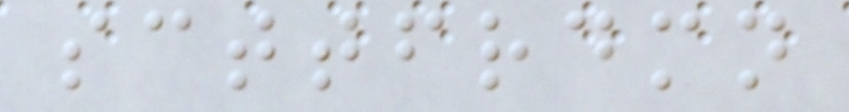scttfrdmn
